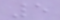5
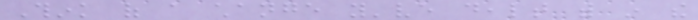Think of a change you've dealt with in the
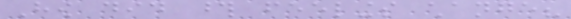How did those feelings change?
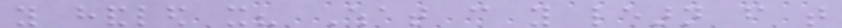you handled it? What can you learn from that
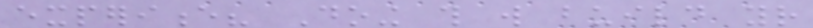experience? Doing this will build your
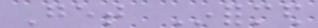Get Informed
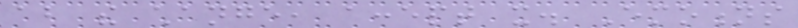about the change, accept it. Emotions
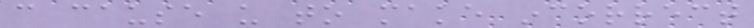can cause us to make incorrect
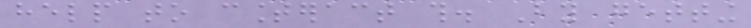help to counteract this. By getting
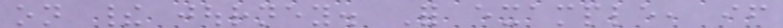on their journey. For example, if
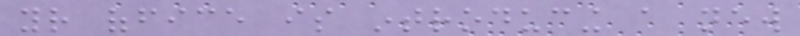your office is introducing a new
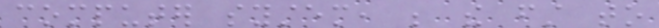computer system, be the first to
